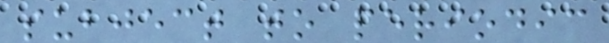subject to periodic
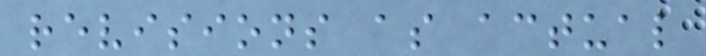revisions as actual
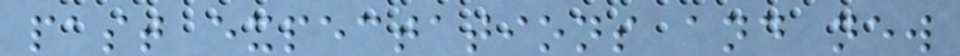past expectations and new
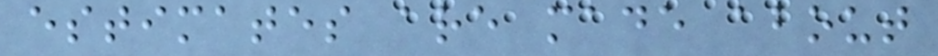estimates are made about
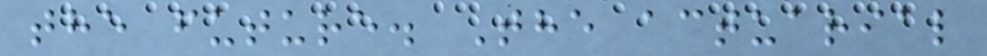the future. The actuarial
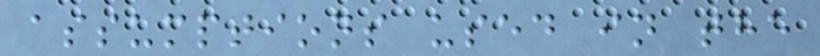assumptions used in the
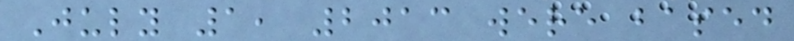July 1, 2013 were based
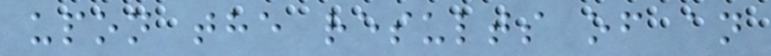upon the results of an
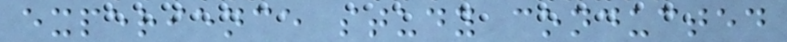experience study conducted
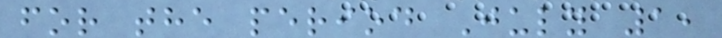for the period July 1,
